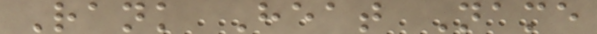Rank Heat Name
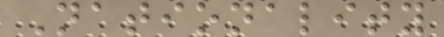Nationality
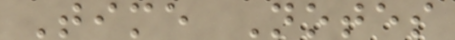Time Notes
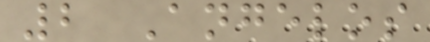2 Angelos
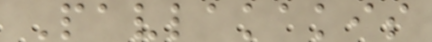Pavlakakis
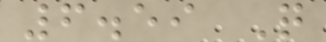6.59 Q
